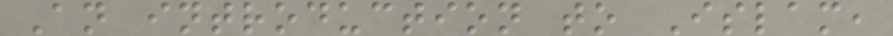An introduction to Islam,
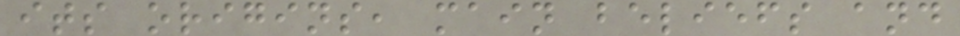its origins, main beliefs and
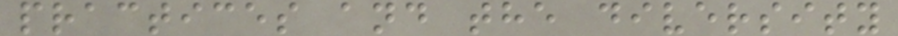practices and the diversity
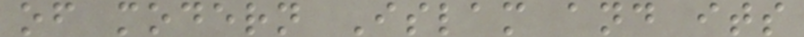of modern Islam and its
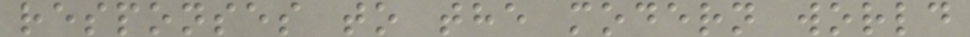responses to the modern world
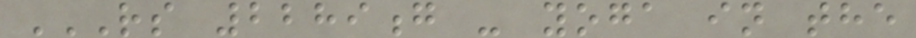RS 2289G - YOGA IN THE
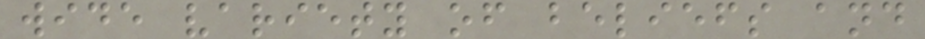wide variety of beliefs and
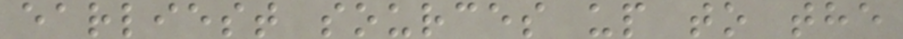earliest sources up to the
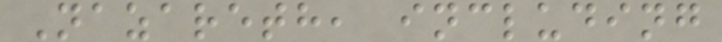Nazareth, including
